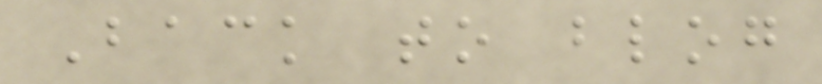Back to blog
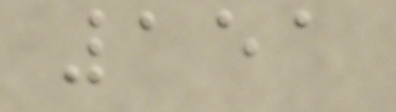151
